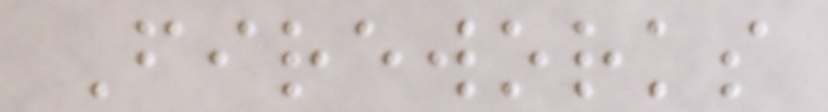Fireworks
